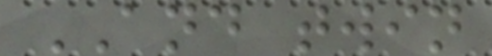AND twin
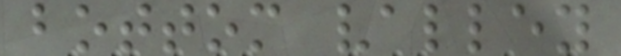bottom valley
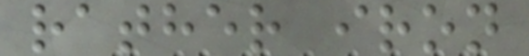rather iron
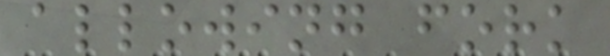allowing fork
